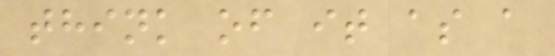think of it as a
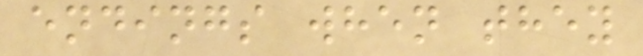endings when they
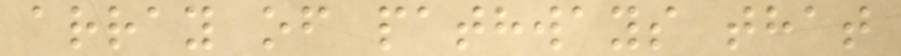array of pathways that
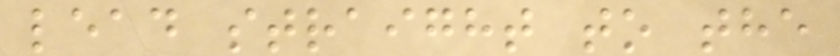lead straight to the
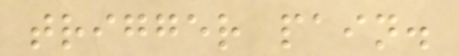trigger pain.
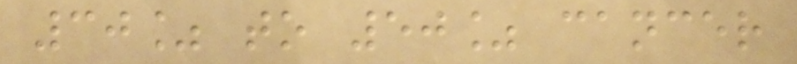30% to 50% cancer
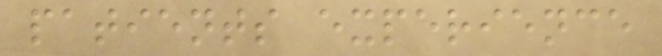patients experience
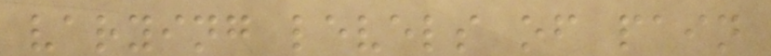varying levels of pain
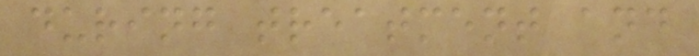during treatment and
